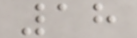18
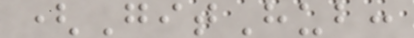(GitHub:
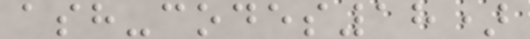ash-codes18)
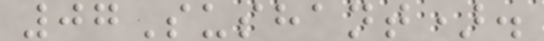07Sushant).
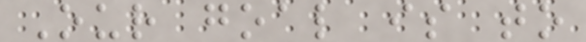Our goal is to
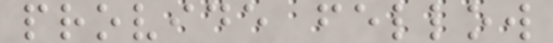provide fellow
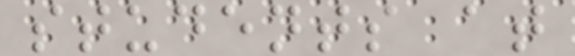students at
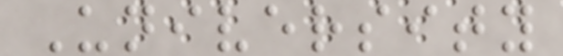University
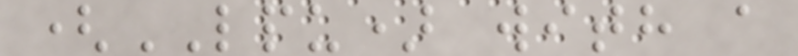(LPU) with a
